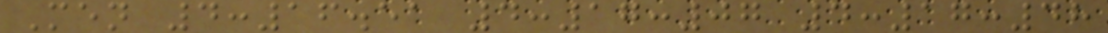Men 4:16.51 4:17:07 4:17:48
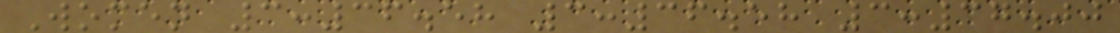Women 3:36.58 3:36.58 3:37.00
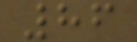86
